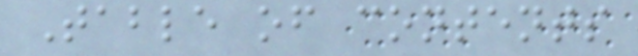Table of contents
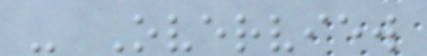- Overview
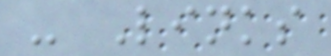- Links
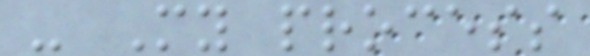- My process
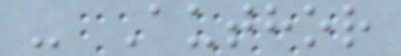- Author
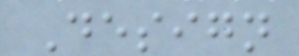Design
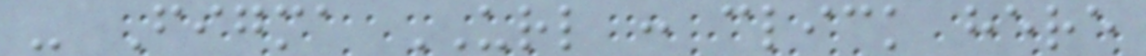- Figma URL : click here
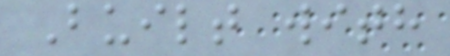Built with
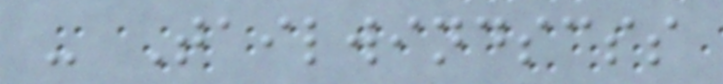- Tailwindscss
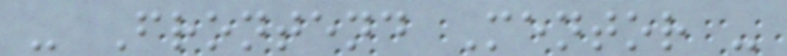- Frontend Mentor -
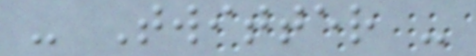- Twitter -
